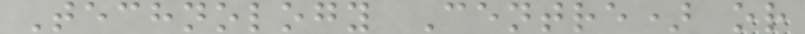Technology Centre) or
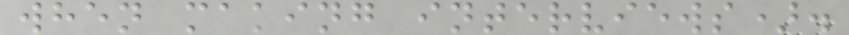when making interviews).
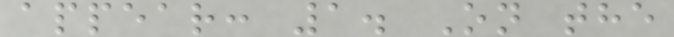appear: 1. On the
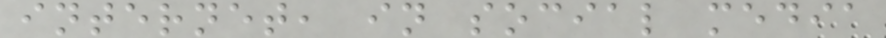internet, in social media
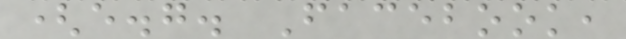(e.g. Facebook,
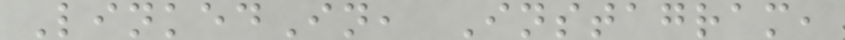LinkedIn, Instagram,
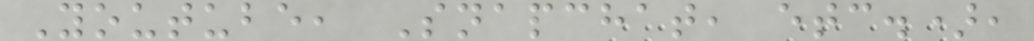Youtube, Snapchat, etc.),
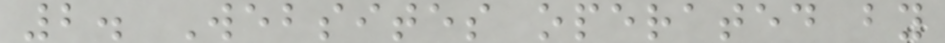2. Websites operated by
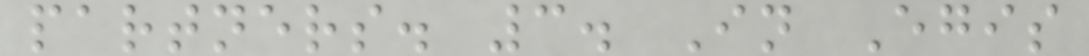partners. 3. In Egis
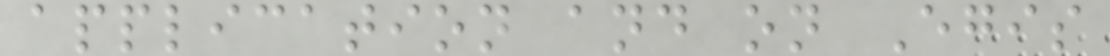application and on Egis
